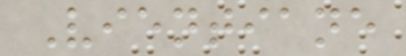Vientiane
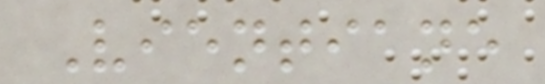Vientiane
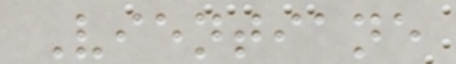Vientiane
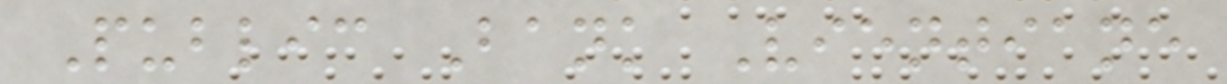Public Bank Vientiane
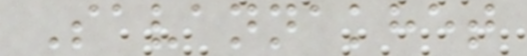Savannakhet
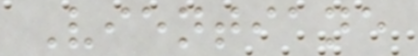Vientiane
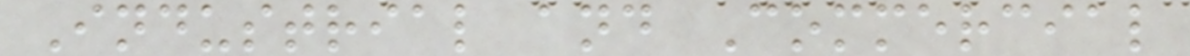Industrial and Commercial
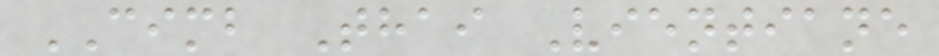CIMB Thai Vientiane
